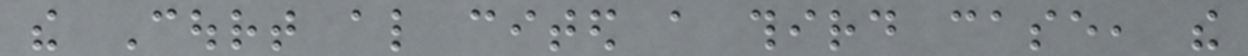the Court also cited a third case, the
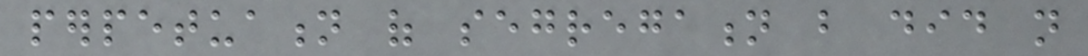perpetuation of segregation but did not
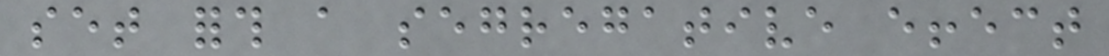set forth a segregative effect
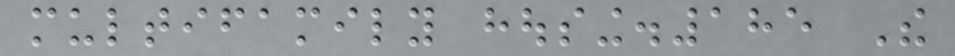multifamily housing.185 The
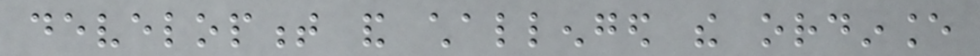development and challenged the ordinance
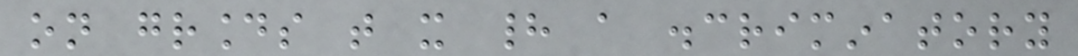on grounds that it had a discriminatory
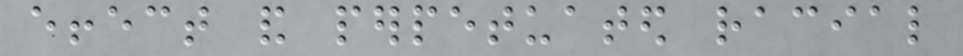effect and perpetuated racial
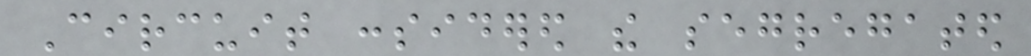Circuit considered the segregated
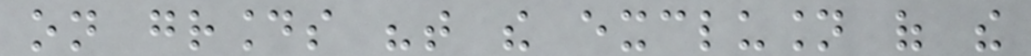on grounds "that the exclusion of the
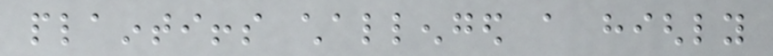plaintiffs challenged a highly
